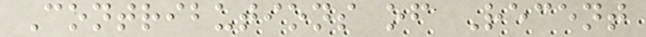Contributions of Recent
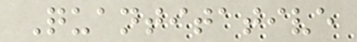Quantitative
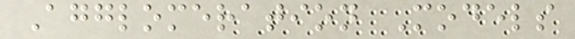Agglomeration Models
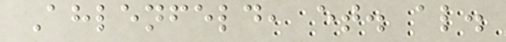Ahlenfeld, et. al.
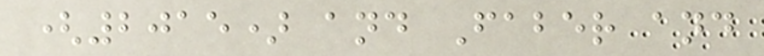(2015) and Faber and
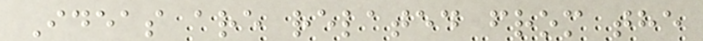Ideas are related from the
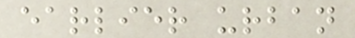earlier urban
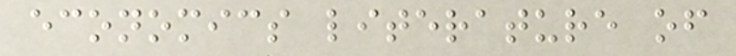economics literature of
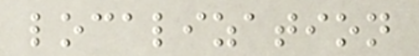localization
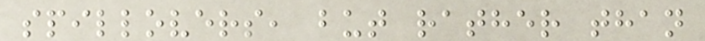spillovers, but rather than
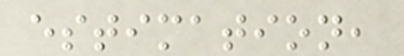estimation,
